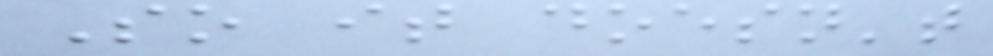So it doesn't
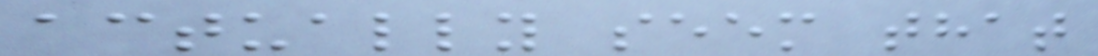actually seem that
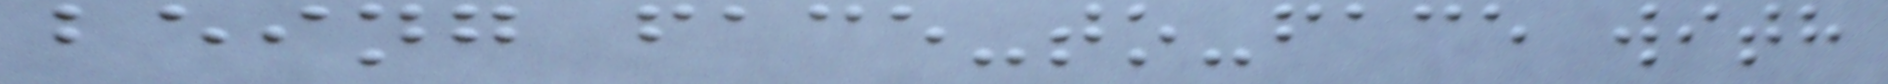being face-to-face with
